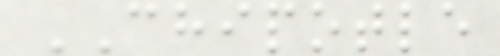CHIPOTLE
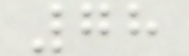78
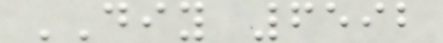DIY 6592
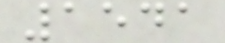1541
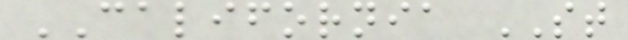CALIFORNIA ST
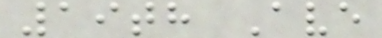19th Ave
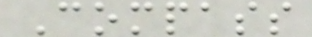Compass
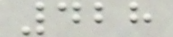428
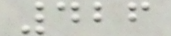426
